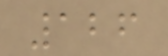126
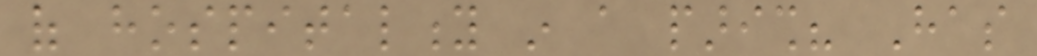of hospitality in a parish? Has
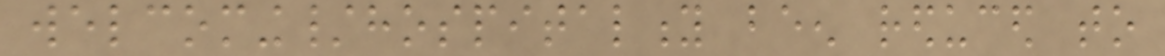welcoming/hospitality been reduced to
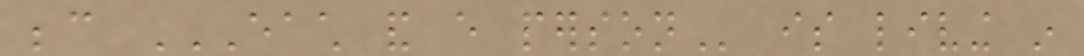because EACH AND EVERY PERSON is living in
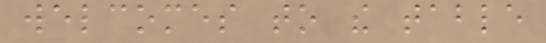welcomes to the table
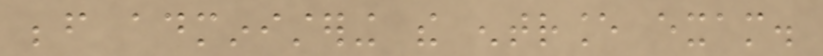before administering the entrance exam.
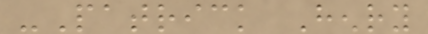-Patrick Henry
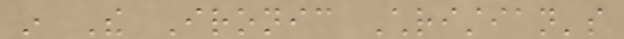in The Ironic Christian's
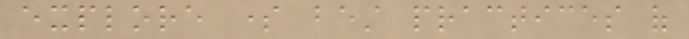explore some best practices of
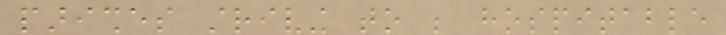parishes striving to be hospitable
